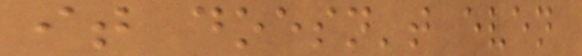it doesn't even
